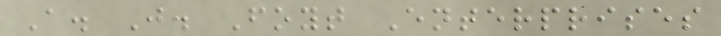A. J. Foyt Enterprises
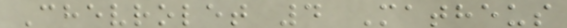Chevrolet 4 Matheus
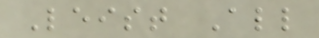Leist All
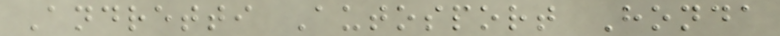Andretti Autosport Honda
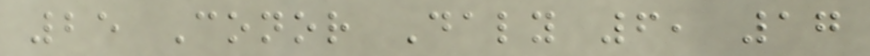25 Conor Daly 6, 17
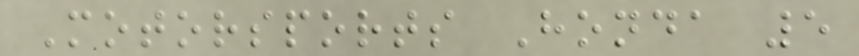Motorsports Honda 5
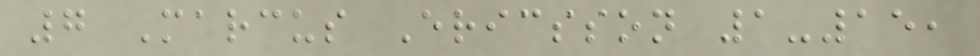7 Marcus Ericsson 1-15,
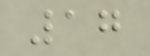17
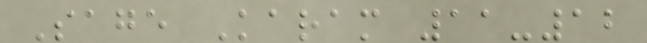Sage Karam 11-12
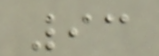93
